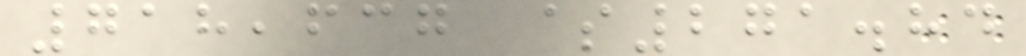718,637 $271.84
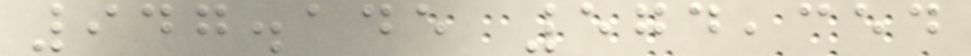947.145 574,354
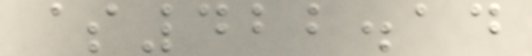$422.14
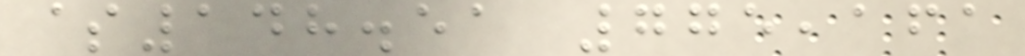$148.51 775,161
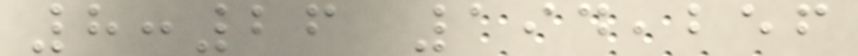8:26 194,256
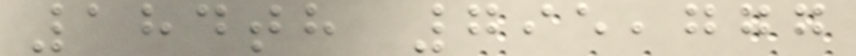184th 795,777
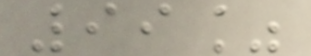99%
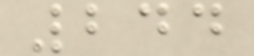244
